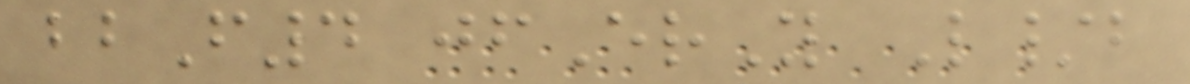bbF4 jfErY L/b
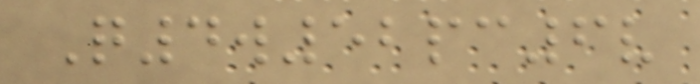Q4w52pc6v
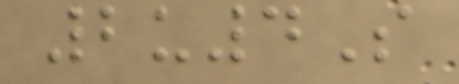2u4S
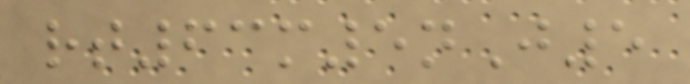rt63m5nJ5
